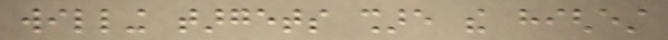willing targets share the highest
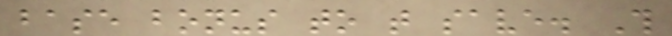base bonus to that save. This
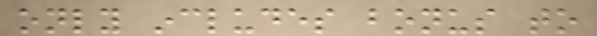only includes bonus to
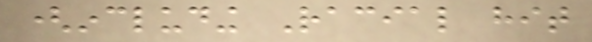(including Racial hit
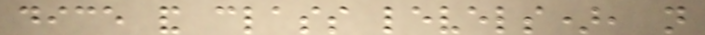dice and class levels), not
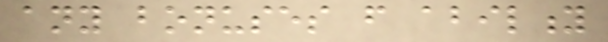any bonuses from ability
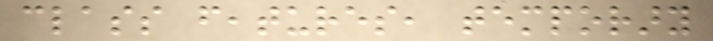class features, temporary
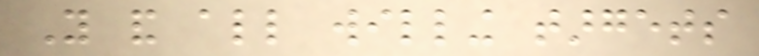You and all willing targets
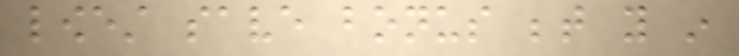lowest save bonus between you in
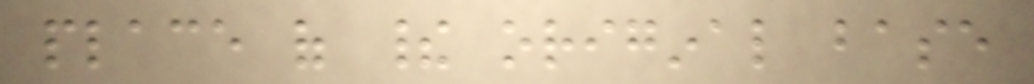place of their original base
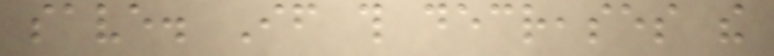save. If this decreases the
